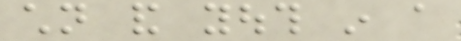children and youth in a
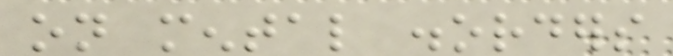on mental disorders
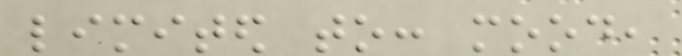limited to: mood,
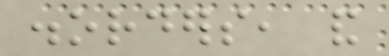disorders, and
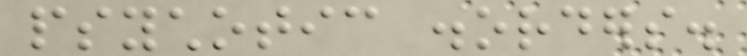psychotic disorders.
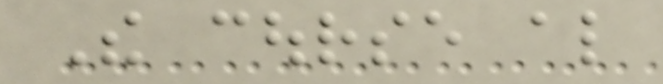The course also
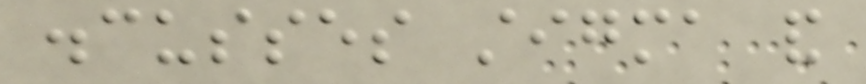discusses stigma and
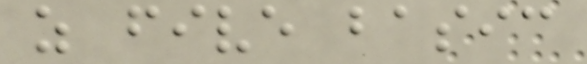as five basic
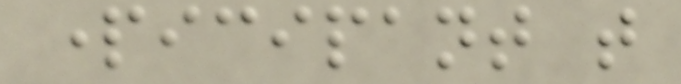participant that
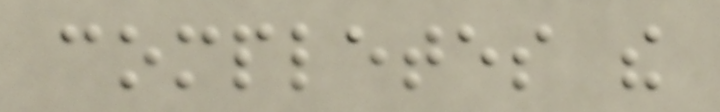completes the
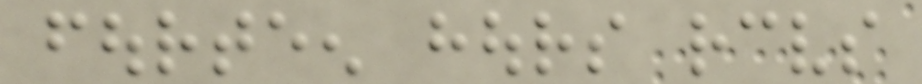fourteen hours receives
